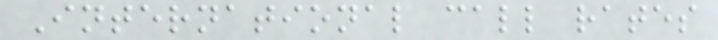International call rates
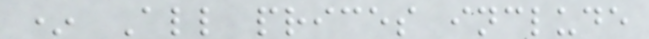* All prices include
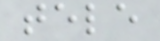tele
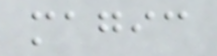magic
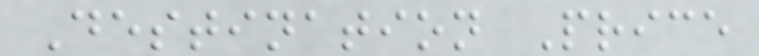Destination Price
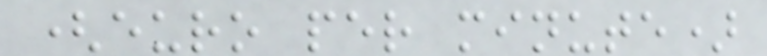(euro per minute)
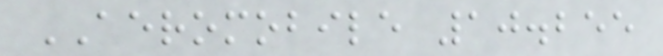AEROMOBILE 10.255
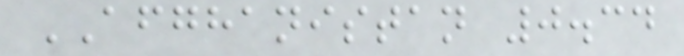AFGHANISTAN 0.34
